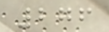276
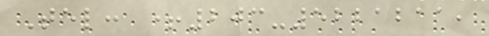Tel: +203-5221211,
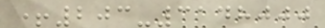+203-3148000
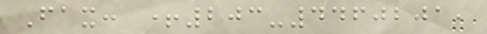Fax: +203-4460201,
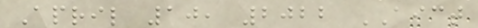April 10, 2022 AICT
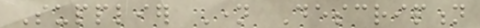Supplier Name Description
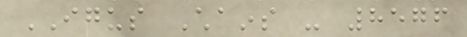IGUS Chains - 8576
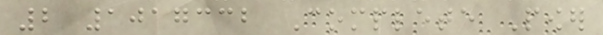2 1017332 Complete Power
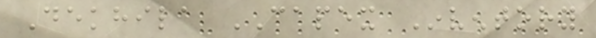Dekhila CAPEX Inventory
